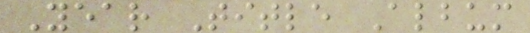Year Title Album
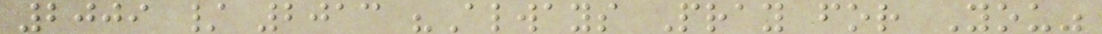2009 / 2013 "Always Pray for You"
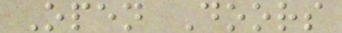Open Doors
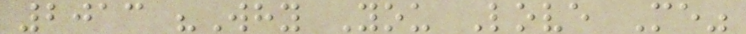2013 "Why You Love Me"
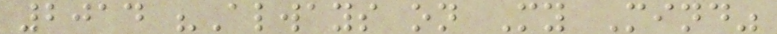2014 "Always on My Mind"
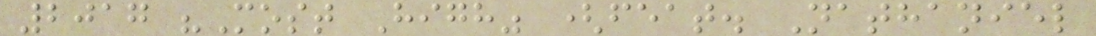2017 "Most High" (feat. Nathaniel
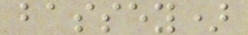bassey)
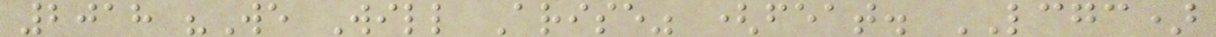2018 "We Will Arise" (feat. LCGC)
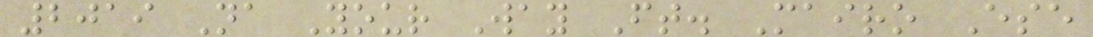2019 Na Your Way Ft. Mairo Ese
